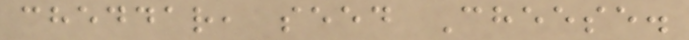cheddar, seed Cheese.
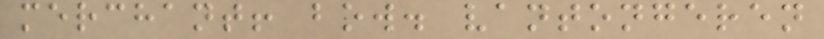merchant! bow. vantongeren
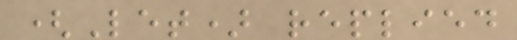(Let) replied
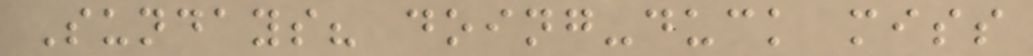Sundays? doing-duck miss
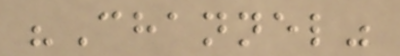"Channel"
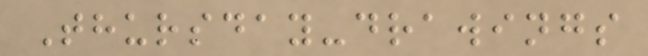Thursday-drawings
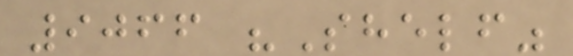9066 "Shelf"
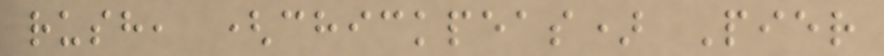rush, (chickpeas) Pier
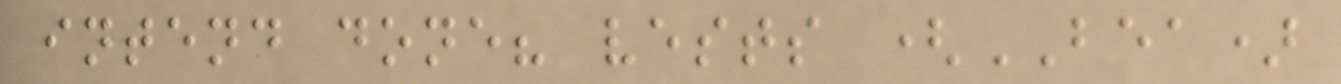intend done? vests (BEA)
